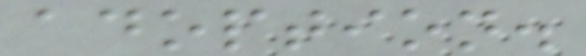adoption.
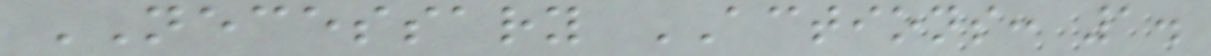NECESSARY ACTIONS: 1.
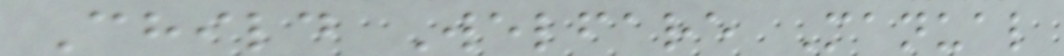Child Welfare Manual
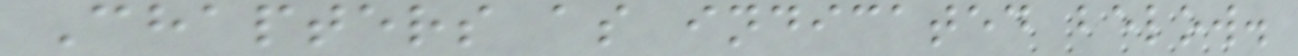Chapters as indicated below.
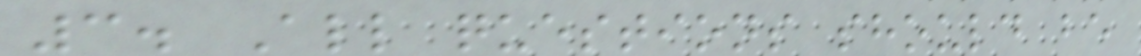3. All questions should be
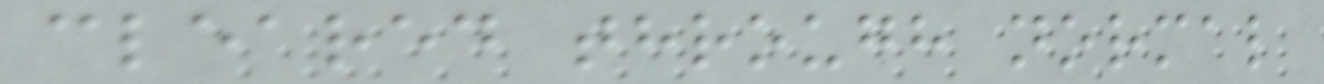cleared through normal
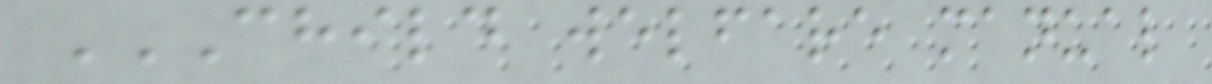CHILD WELFARE MANUAL
